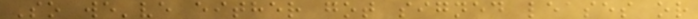So we've either got signed leases or
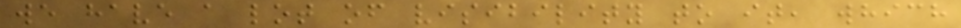we have a lot of visibility to it, which
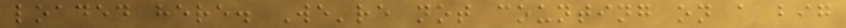loaded here. We're not counting on a big
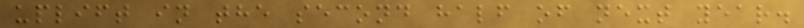uplift in the second half of next year.
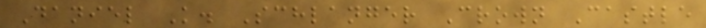Daniel K. Schlanger Crown Castle
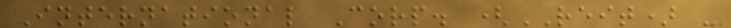International Corp. (REIT) -
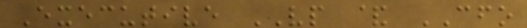Executive VP & CFO
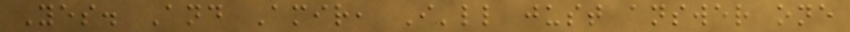Yes. And Amir, I'll just answer one
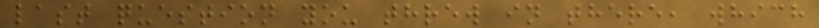last question you threw in there, which
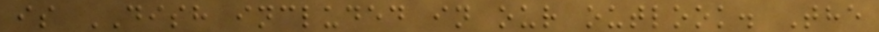is DISH included in our outlook. The
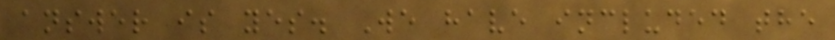answer is yes. We have included the
